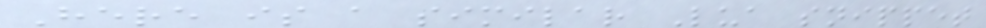Here is a similar Lua snippet
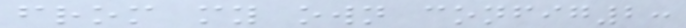from my own config2:
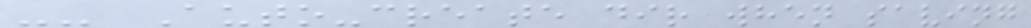-- Auto-create dir when saving
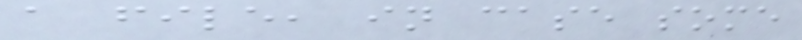a file, in case some
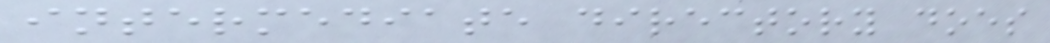intermediate directory does
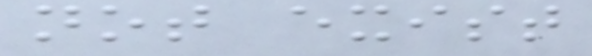not exist
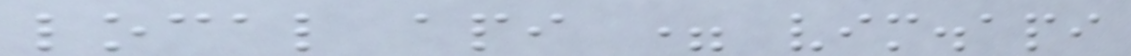local api = vim.api
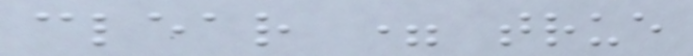clear = true
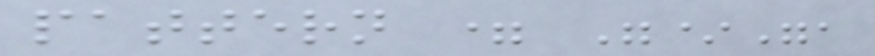pattern = "*",
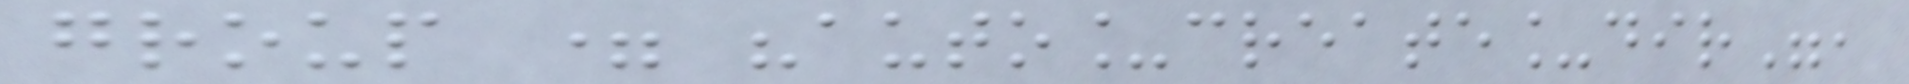group = "auto_create_dir",
